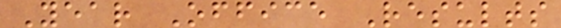Year Office Results
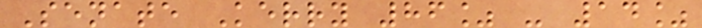Senate Kerry 86% - 14%
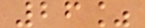26%
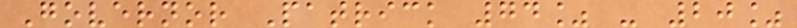Governor Patrick 74% - 20%
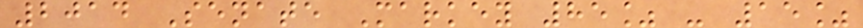2014 Senate Markey 85% - 15%
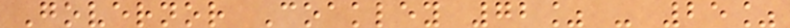Governor Coakley 72% - 25%
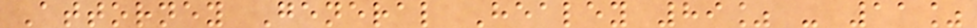Attorney General Healey 89% - 11%
